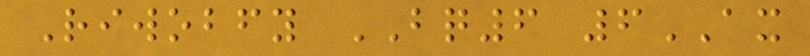Riwobfy BQ6 6AX
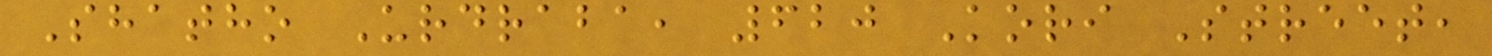Shatho Urdraba, 620 Kori Street,
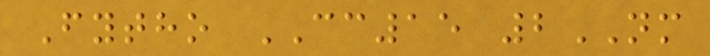Fytho CC15 2NM
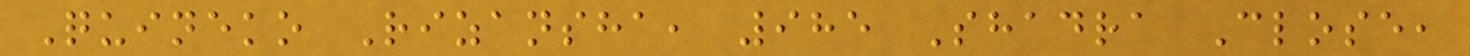Quineko Rizansha, 985 Shadra Close,
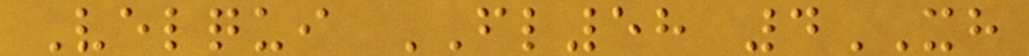Velqui FL58 4XH
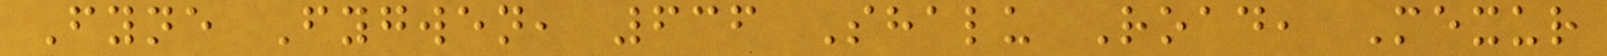Fyne Fygwen, 636 Shalu Road, Mexur
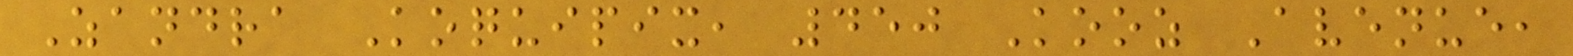Zandra Koquipix, 450 Kooz Avenue,
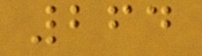264
